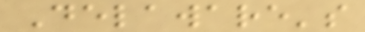Delaware's
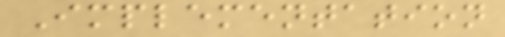Implementation
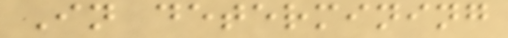In determining
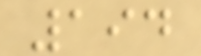194
